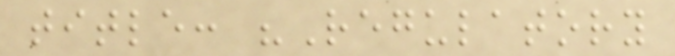title: "Regulatory
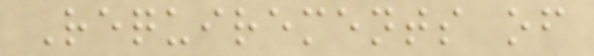Requirements of
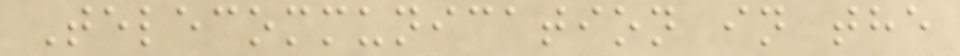Telecommunication in the
